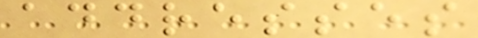addresses
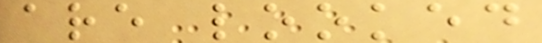are looked
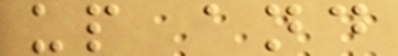up and
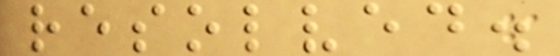resolved.
